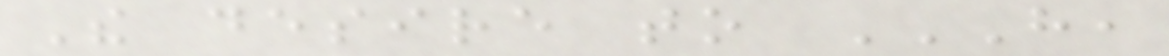The desire to HAVE,
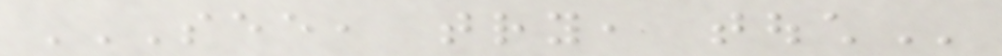SEE, TRY, TOUCH
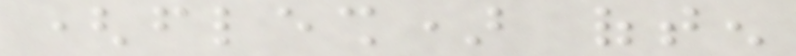(flesh) often
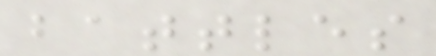battles
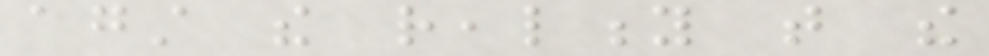against the reality that the
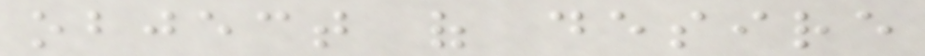object of desire
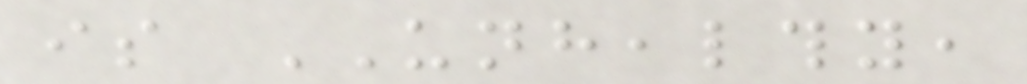is UNHEALTHY,
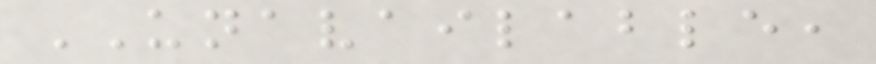UNAVAILABLE,
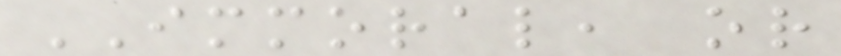IMMORAL, or
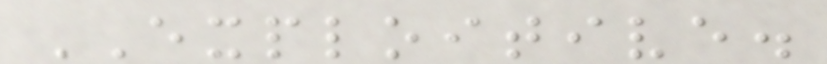EXPLOITIVE.
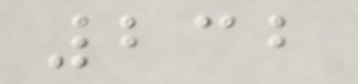232
